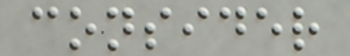consider
